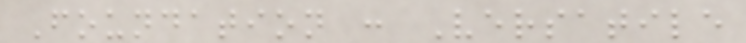Foundation : Versatile
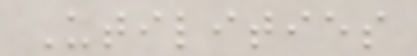Utilities
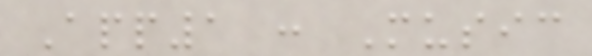App1 : Music
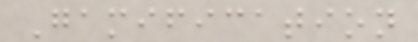Gamification
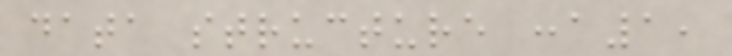data structure :a1,
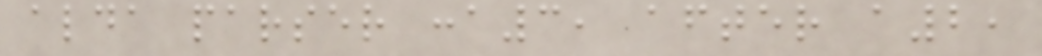alda parser :a3, after a2,
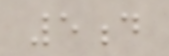5d
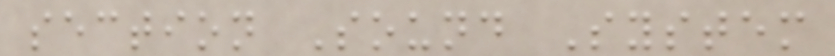section Sound System
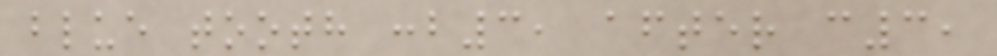blue tooth :b3, after c3,
